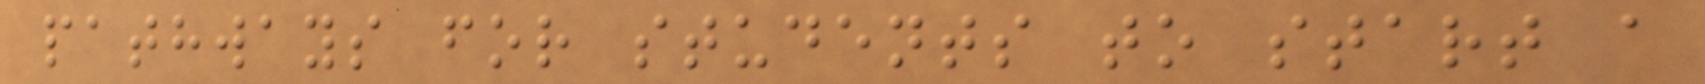pathways for students to start a
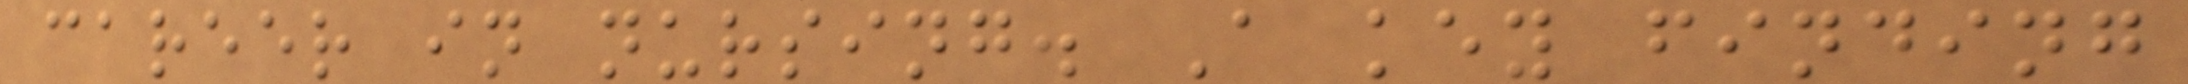career in nursing. A key finding
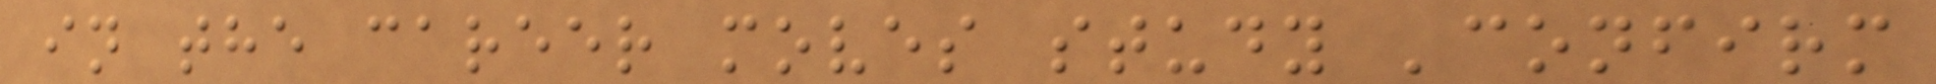in the career moves study 'confirm
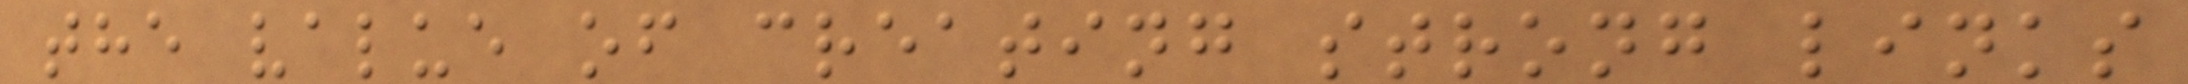the value of creating strong links
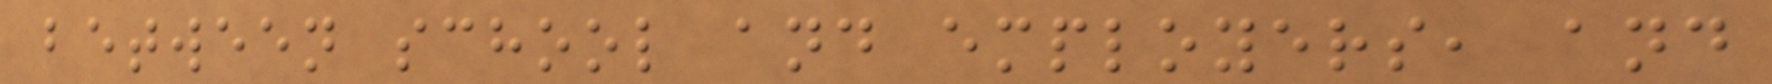between school and employers, and
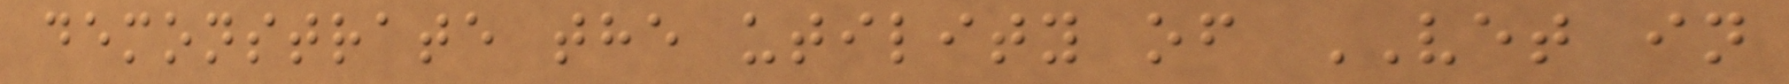demonstrate the utility of VET in
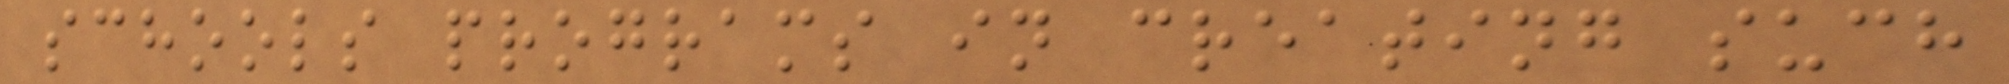schools programs in creating such
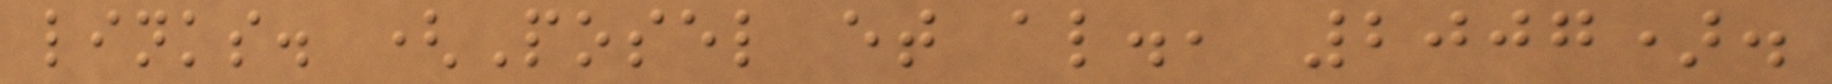links. (Posel et al., 2007).
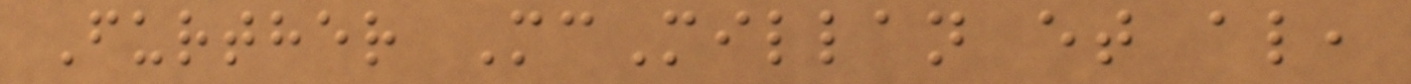Further McMillan et al,
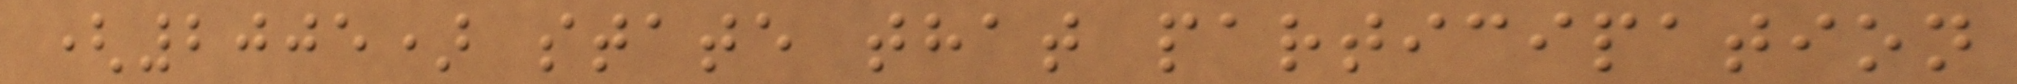(2005) state that participation
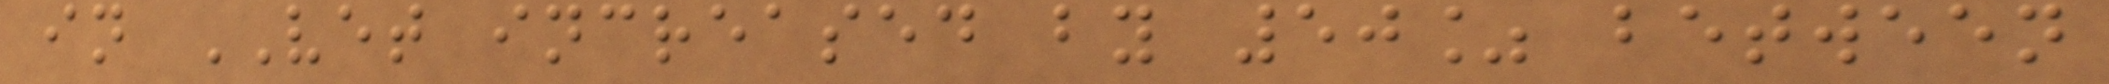in VET increased by 50% between
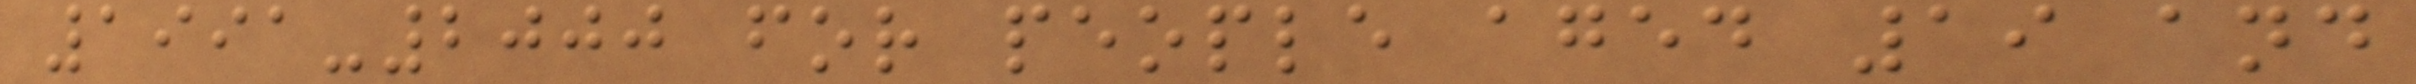1991-2000 for people aged 19 and
